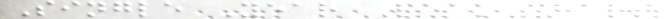Single Year Peak chart
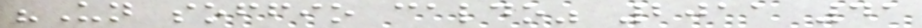"Un soffio caldo" 2011 41
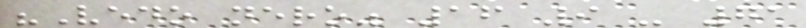"Vedo nero" 16 9 - 71
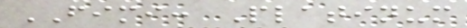FIMI: Platinum
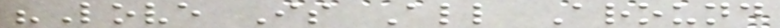"Love Is All Around
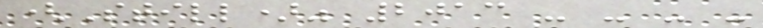(Still)" 2013 - - - -
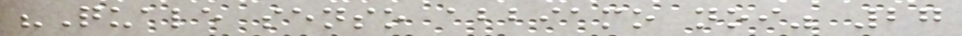"Quale senso abbiamo noi" 27
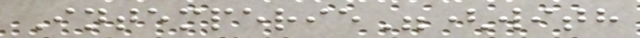Intemperie"(with
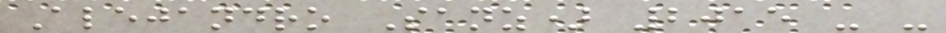Alejandro Sanz) 2015 - -
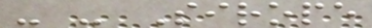- - Sirope
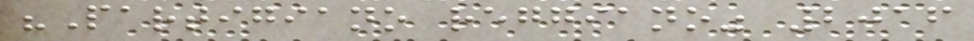"Partigiano reggiano" 2016
